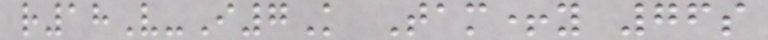r18V-I7K Tam+y 76s
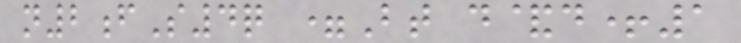n2fS4q =Bt d&d+1
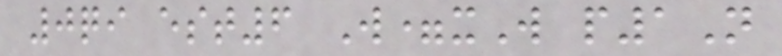0qi est6 W=xW p1N
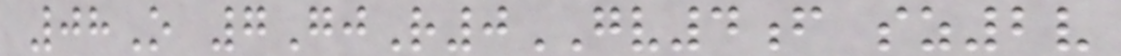08O 7GjR0GV4f sz2v
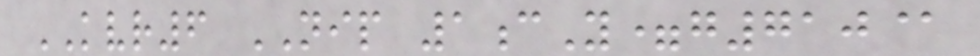KVR6 NIP 1cY=g710@
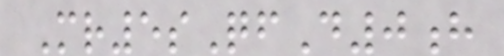Mr5sQfD0h
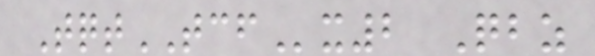TqtTCFx2 Qbz
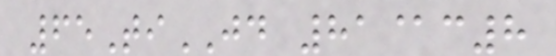65TiJD 81@c8
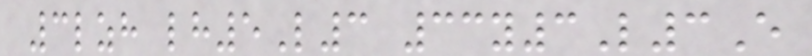3lzh lh5L3 33y3L3E
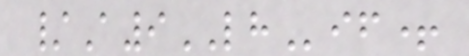/A9LHif+
